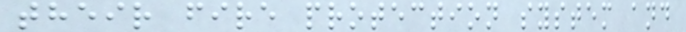their fire protection system and
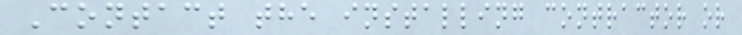Contact the installing contractor or
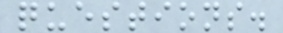questions.
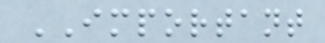IMPORTANT
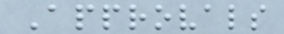Approvals
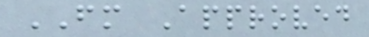FM Approved
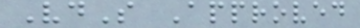VdS Approved
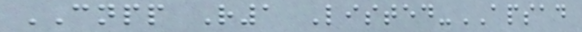CNPP R1 Listed-APSAD
